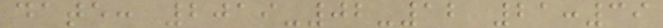date: 2019-02-12 21:39
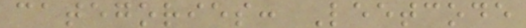categories: Leetcode
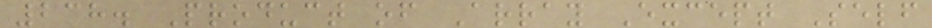238. Product of Array Except Self
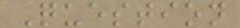Question
